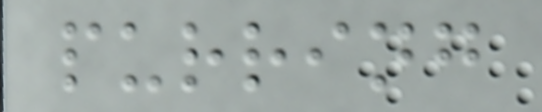purring
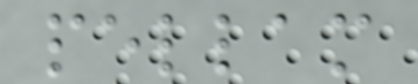pellam
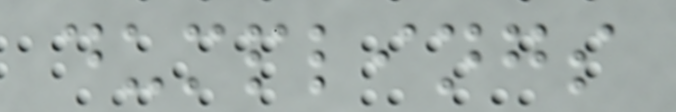dumplings
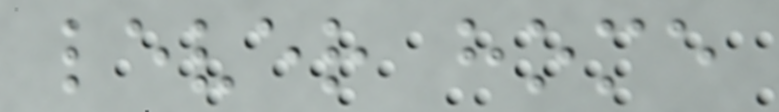lever home
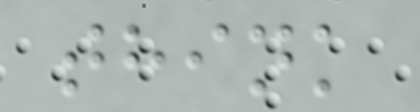think
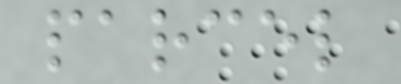parcel
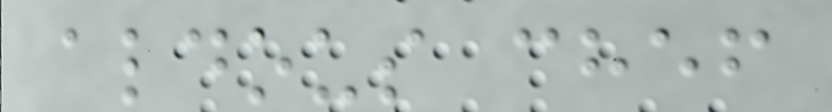aldous chef
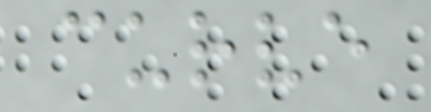curve
